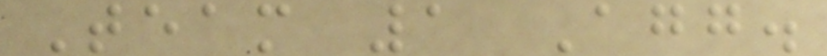Team 1 Agg.
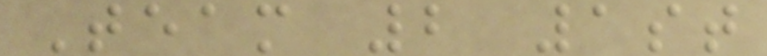Team 2 1st
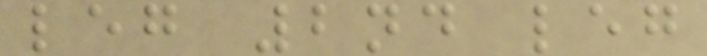leg 2nd leg
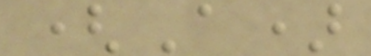(A)
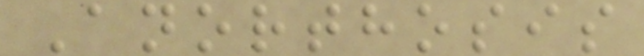Anorthosis
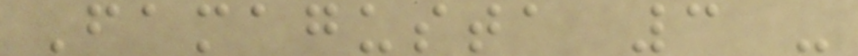Famagusta 3 -
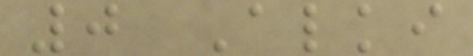0 Alki
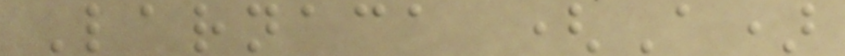Larnaca (A)
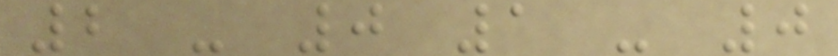2 - 0 1 - 0
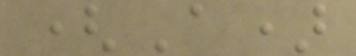(A)
